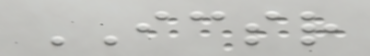ICSR
